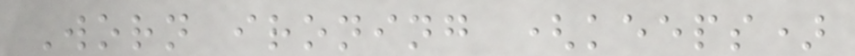Worn ironing (keeps)
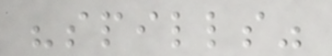"spills"
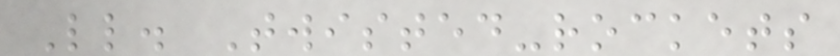Ll. Twisted-rockets
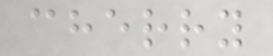cherry
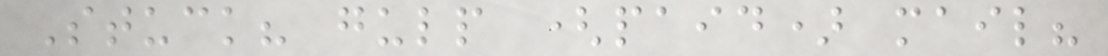Stuck? gulp (paid) mail?
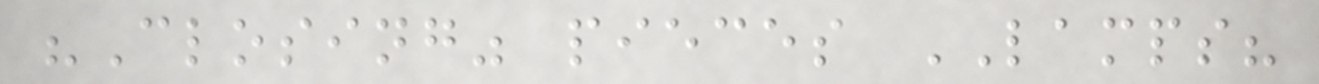"Closing" pieces LAMPS?
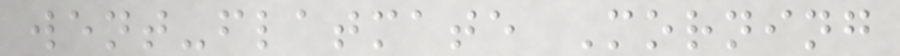went-flatmate Morning
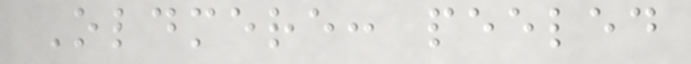Oldmere: peeled
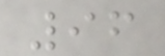96
